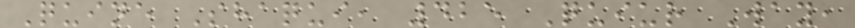Quine Shaqui, 425 Quiur Way,
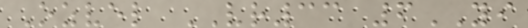Ozvel VR33 6YI
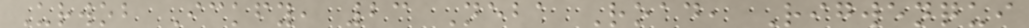Urwob Ickfy, 23 Neba Road, Rigwenqui
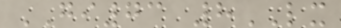GI73 8LX
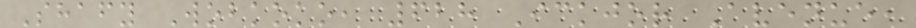Shafy Wobkoko, 628 Ickjor Avenue,
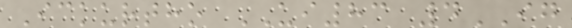Ickurtho UI83 4IG
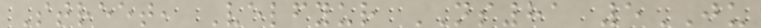Street, Velfyur NS81 5JU
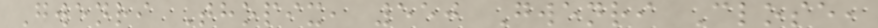Gwenri Thopix, 550 Gwenri Close,
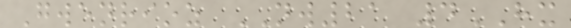Gwenrioz NW21 4HX
